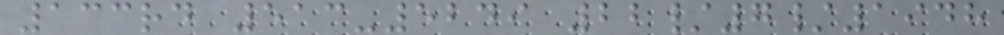133rd 513-5249 22/7/1948
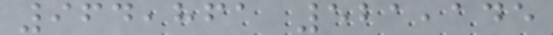964,861 521,145
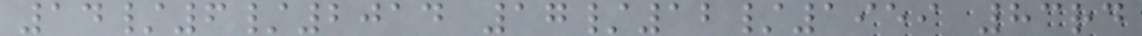14/6/2014 17/12/1959 83rd
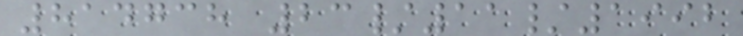814738 23/11/1992
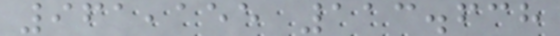961,155 113.638
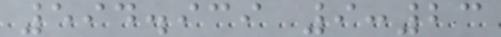594.939 9:23
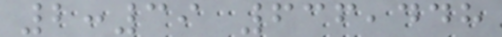2:39 636,448
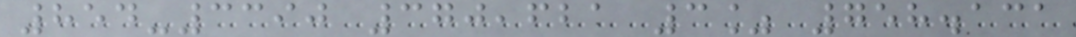854-3390 370,621 3% 758.131
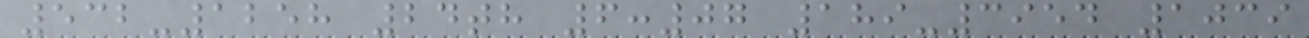532-1258 24th 6:07 189-3954 1039
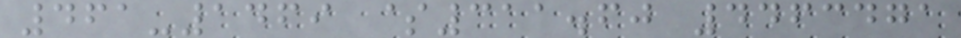461-1469 $311.60 4463471
